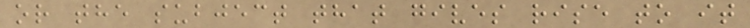or the subject that gives rise to it
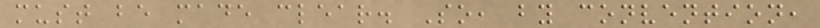must be made clear. So, by convention,
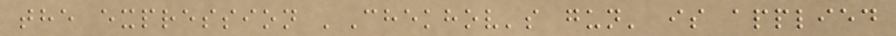the expression 'Chekhov's gun' is applied
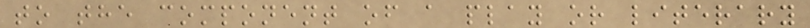to the component of a play or literary
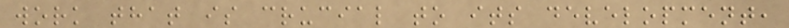work that is crucial to its development,
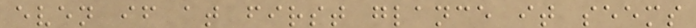even if at first glance it seems
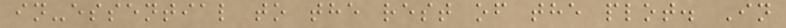in-essential to the rest of the plot. In
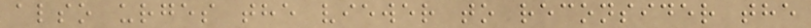also urges the viewer to reconsider the
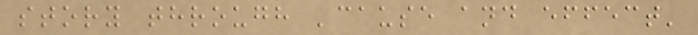story through 'cause and effect'
